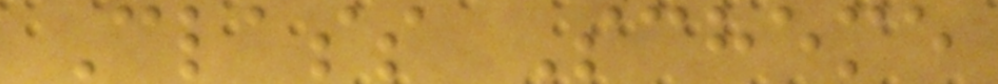Class Scheme
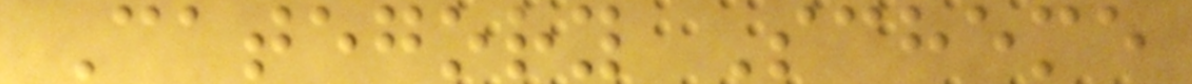Category Scheme
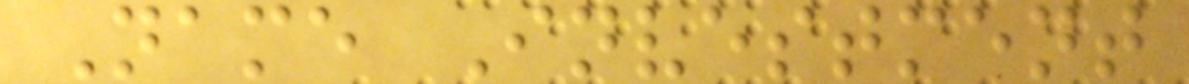Name Investment
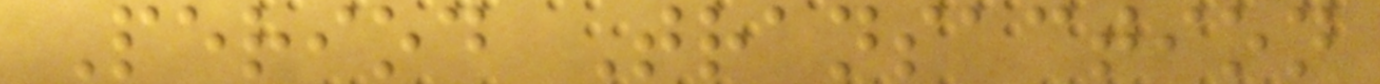Period Transaction
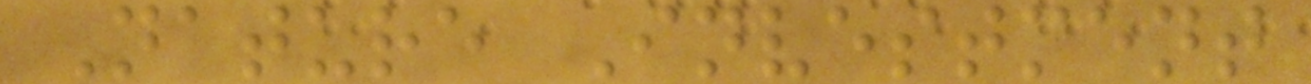Nature Investment
